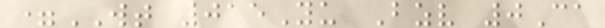=WT 015Yu Bzv 0Ca
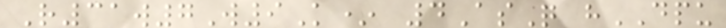R31w7W9K* 4AsQ hDPU
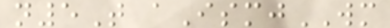n5T aIsmjWM
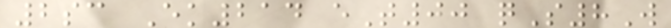2sc Ek214 eT00 qS8W
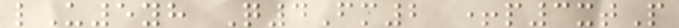lU5yh Q4Fm2 +p3xtP
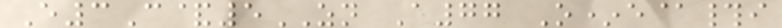E3C&5ZN A77 O*e@#i
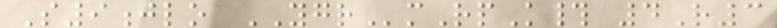S9jlo YGRmRpK# 4R3
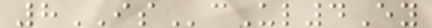8IScUl4Ey
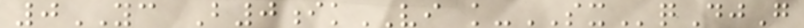0YC B0ikVI k-SXqDjG
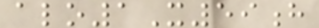alo1X59h
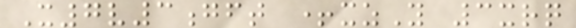X7v3gft +xzY 3xrq
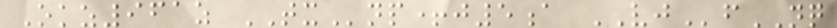Okz961z TXnp+j5a VJfNQ
